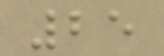25
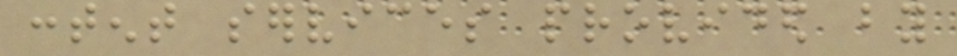content services provided by
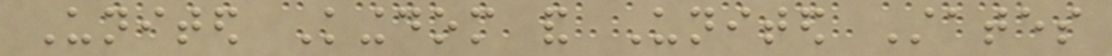United Kingdom and United States
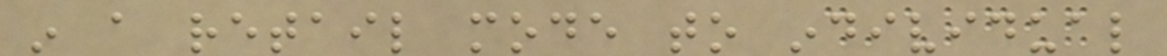in a retail mode to individual
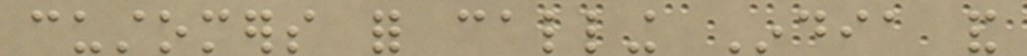customers for calling India and
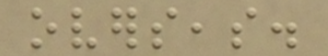overseas.
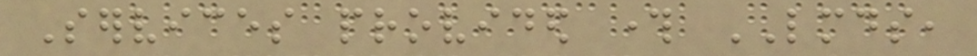Services provided through LMDS,
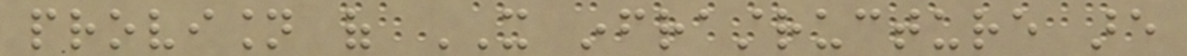provision of IT infrastructure are
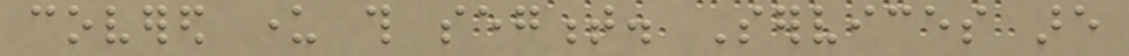covered under this segment. Services are
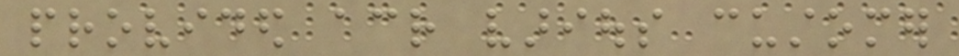provided across various customer
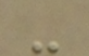-
